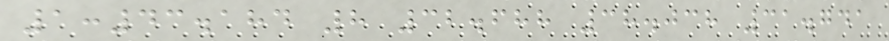1:43.184 8 32.688 38.038 31.741
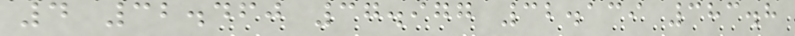4 32.460 37.977 32.139 383.8
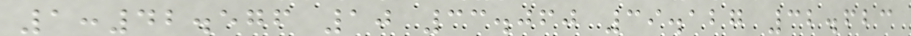1:42.576 10 33.060 39.127 32.623
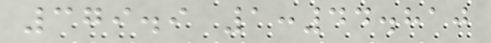379.9 1:44.810
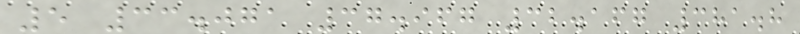5 33.071 37.967 32.167 381.8
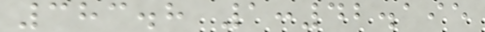383.8 1:42.195
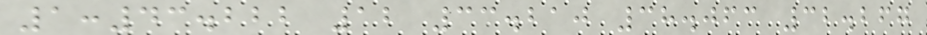1:43.222 12 33.210 38.063 32.267
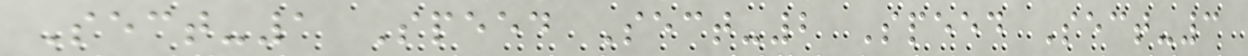Sect-1 Speed Sect-2 Speed Sect-3
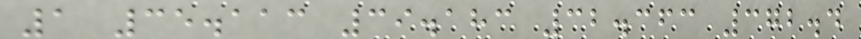1 35.113 39.183 32.363 372.4
